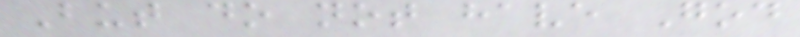But do not have God
